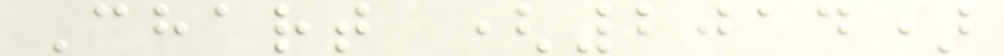Chart (2014)
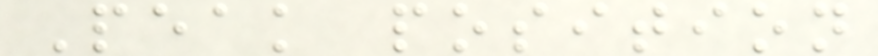Peak position
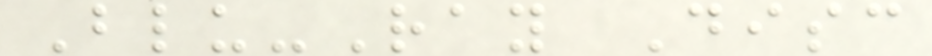Blu-Ray Disc
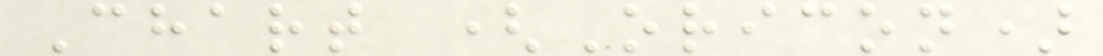Chart (Oricon)
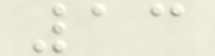13
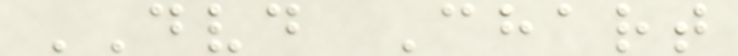DVD Chart
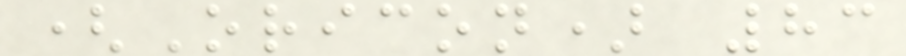(Oricon) 83
